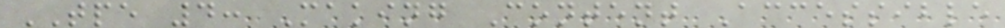TPE 4: Making Content Accessible
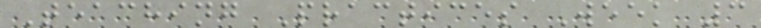Teaching Practices Week 3
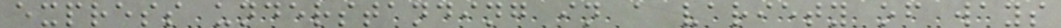express understanding in a variety of ways
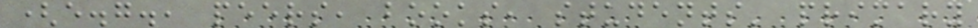(e.g., peers, books, students' primary
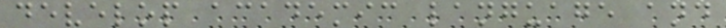develop academic language and
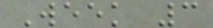Week 3
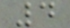4
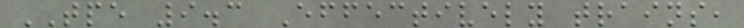TPE 9.3 Effectively trains,
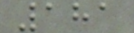181
